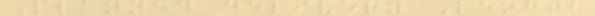Planned delivery Length
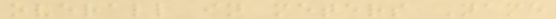overall in meters Name
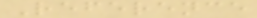Reference
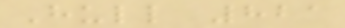Hull 821
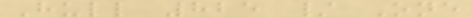Hull 825 / One
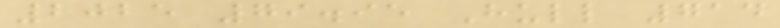2025 79.95 Hull 714
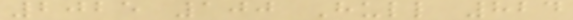2025 100 Hull 824
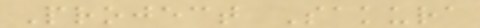Project Sakura
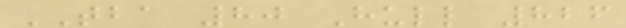TBA 80 Hull 826
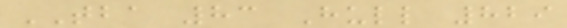TBA 83 Hull 829
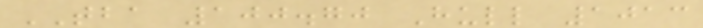TBA 100.70 Hull 1013
